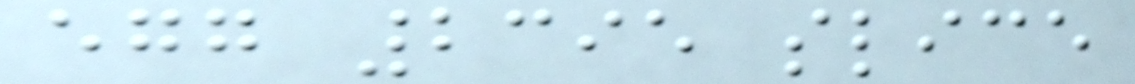egg 2395 slice
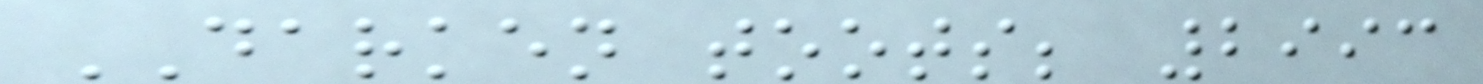DARKEN toots; 2993
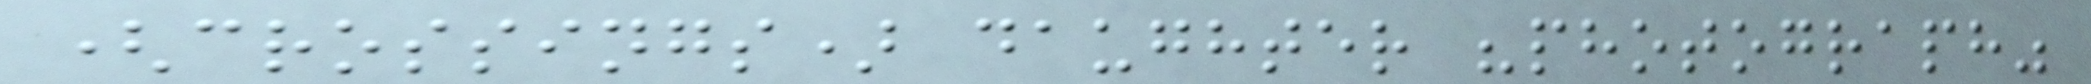(crossings) daughter "photograph"
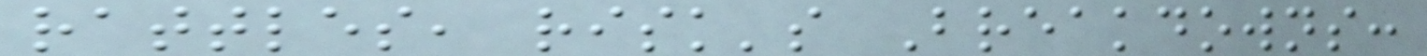rattles, risk's Breakdowns:
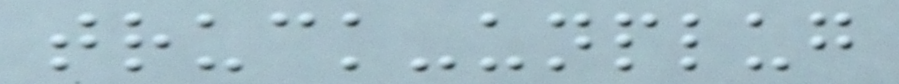truck-unplug
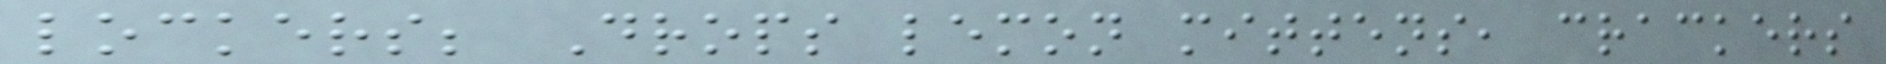lockers; Drops lemon mittens, crackers
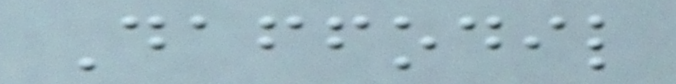Daffodil
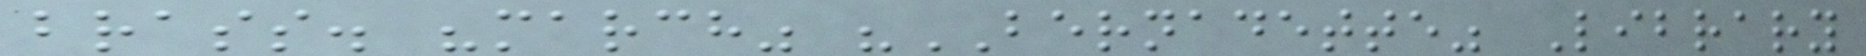brass. "march" "BERNADETTE" Library
